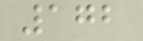172
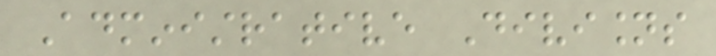Administrative Divisions
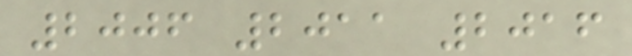2006 2011 2016
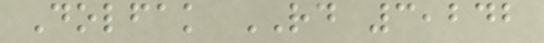Dolfak RD 3,242
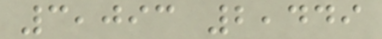3,093 2,449
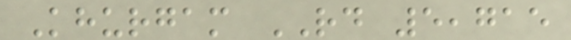Khurgam RD 5,715
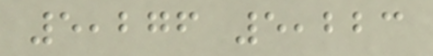5,276 5,223
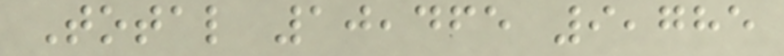Total 10,465 9,785
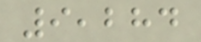9,284
